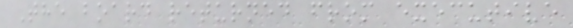The board returned from executive
